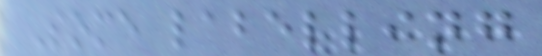Some labelling
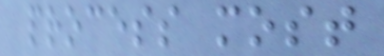process most
